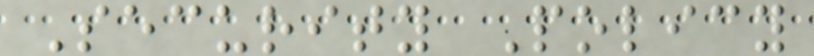Security Policy
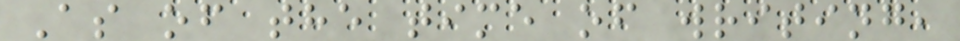As of the time of writing,
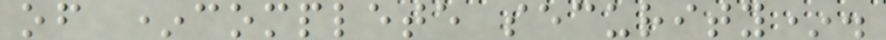of *complete security*.
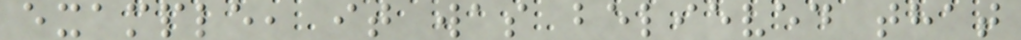example, it was believed that
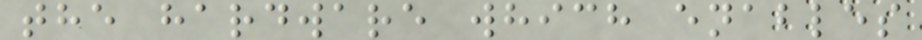the hardware which enables
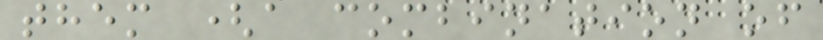them (a combination of
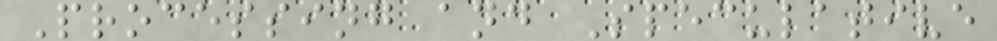Processing and Speculative
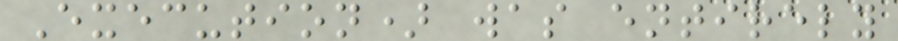Execution) was entirely
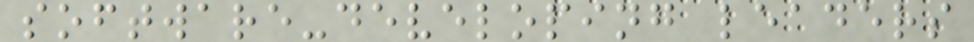software-developing leaders
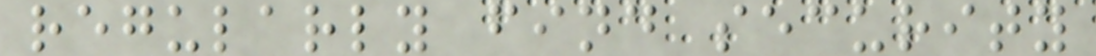regularly find security
